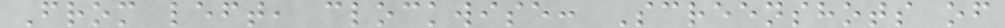From left, clockwise: Screenshots of
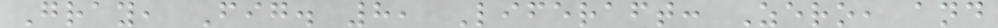Gray, Fig. 8, Liferaft: Zero, and
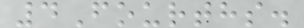4Fourths.
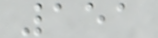151
